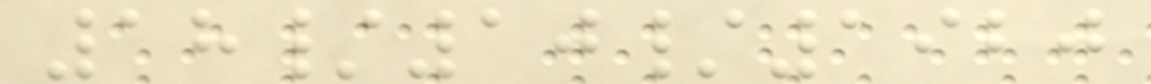18/10/1920
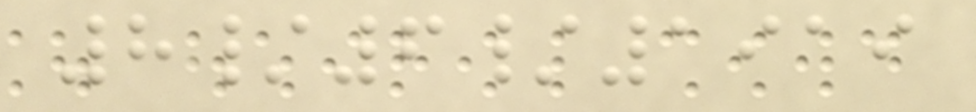8/6/1919
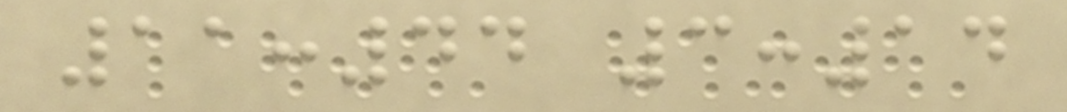11:44 3:14
